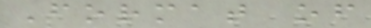Format of
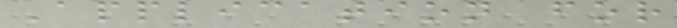Application for
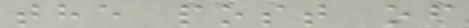the post of
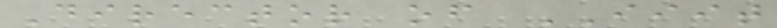Director of IIIT
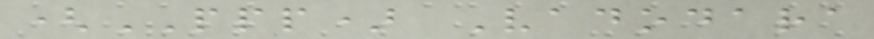(PPP) Vadodara
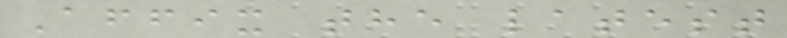Affix the latest
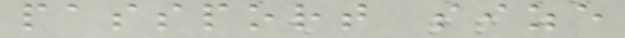passport size
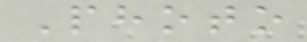Photo
